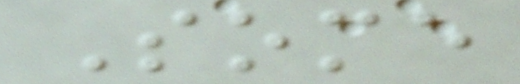Some
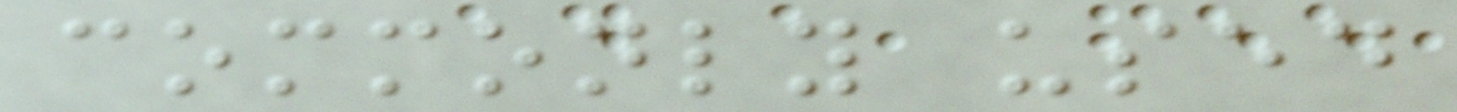commonly used
